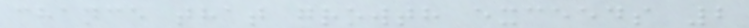chance that growth exceeds 2
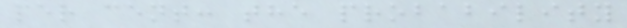per cent: the probability
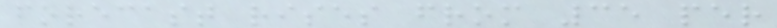forecast rises from 35 per
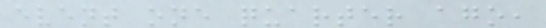event one quarter ago,
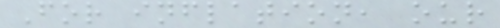For inflation, our
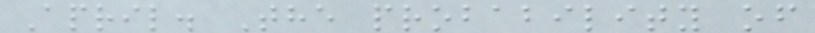April. The probability of
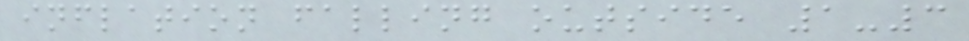inflation falling outside 1-3
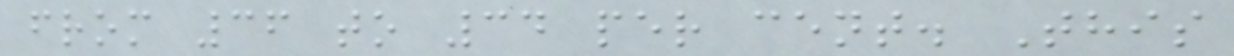from 36 to 34 per cent. This
